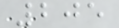205
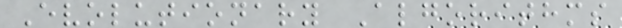Evolutionary Algorithms
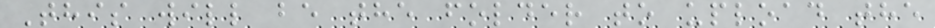This will be the folder to upload the
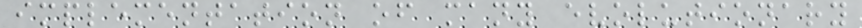implementation of many evolutionary
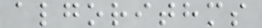algorithms
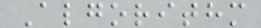Algorithm
